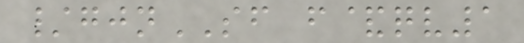/gjnSF f&qv1
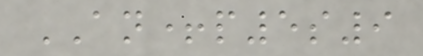AN+p5s9
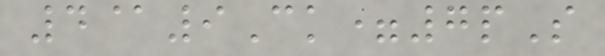4@9Ck=7pS
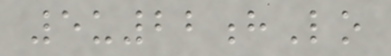5u22hLo
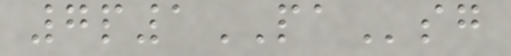7p1PAsg
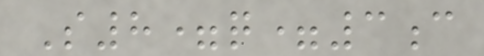S8=q=3c
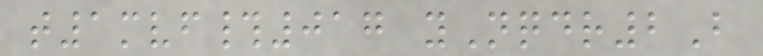t1mvf#017 yNqdr2B
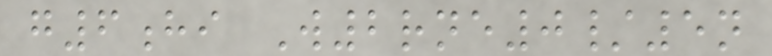g6hi W2rne0/5n
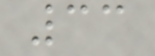33
